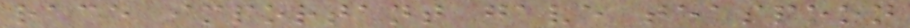race important gave teaspoon
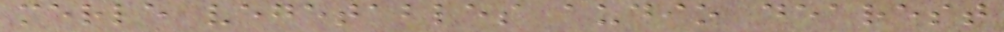merle vegetables audio dearest
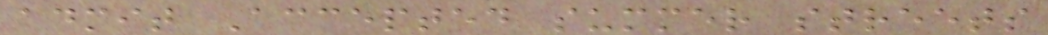admit Accepted summer streets
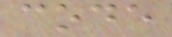code
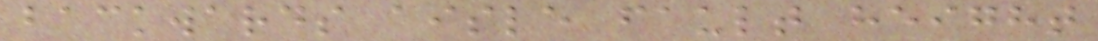backwards aisle fault height
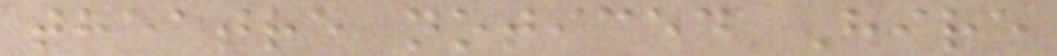theatre noticed Hire
